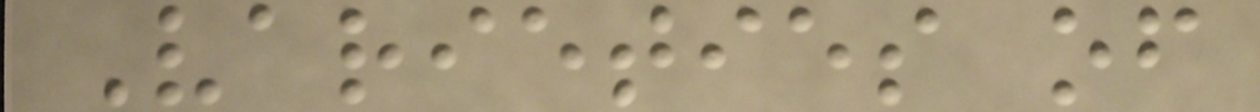Varieties of
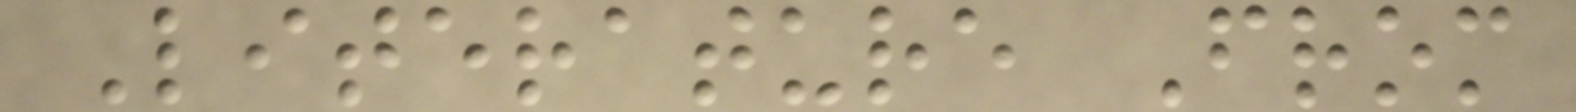Literature From
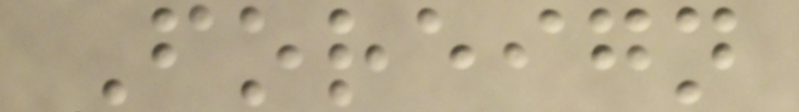Foreign
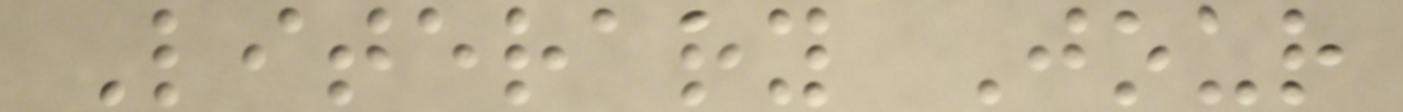Literary Jour
